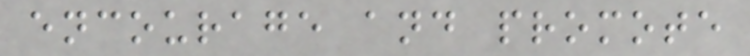encourage and promote
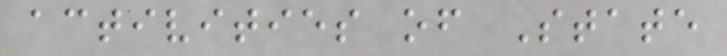activities of State
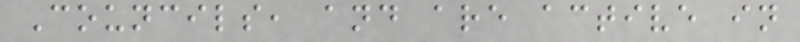Councils, and are active in
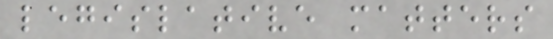legislative matters
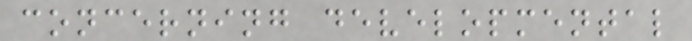concerning developmental
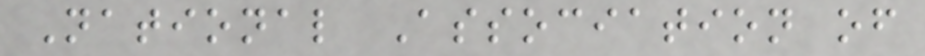National Association of
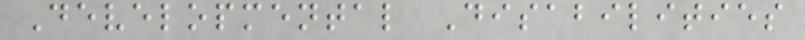Developmental Disabilities
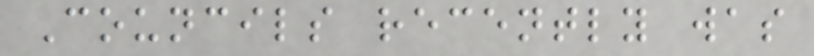Councils recently was
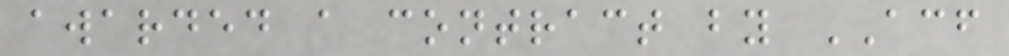awarded a contract by ACF
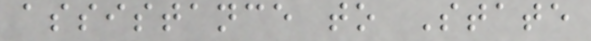assistance to State
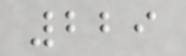229
